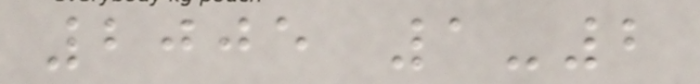2005 1-2
